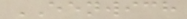EENWICH
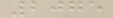2075
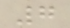7
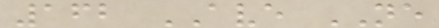162 AVE NE
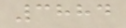3884
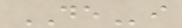DEi
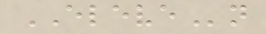ELEVEn
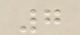7
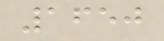1650
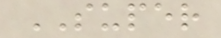SUPER
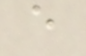e
